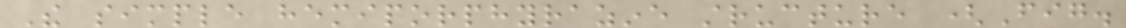The simple hemiporphyrazine structure (Fig.
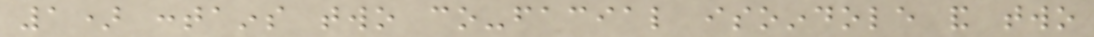1) contains two co-facial isoindole and two
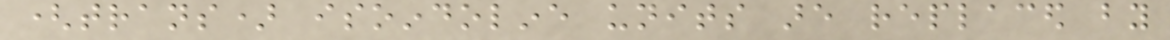(trans) isoindoline units are replaced by
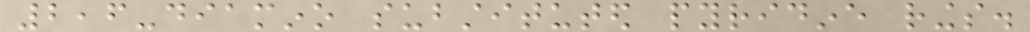2,6-diamino substituted pyridine rings.
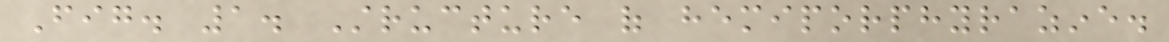Fig. 1. Structure of hemiporphyrazine.
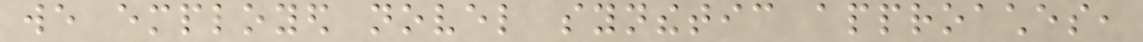we employed novel synthetic approaches,
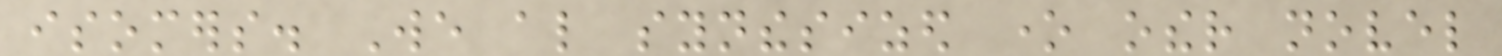isomers. We also synthesized one other novel
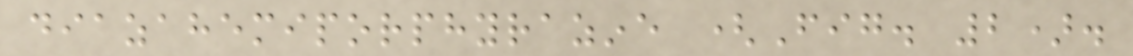diazahemiporphyrazine (Fig. 2).
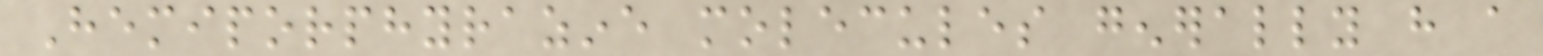Hemiporphyrazine molecules generally have a
